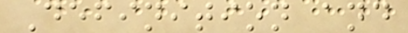Definition and
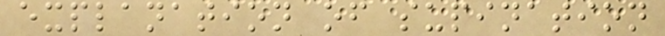explanation of supination
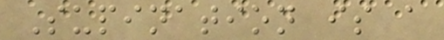Supination is a
